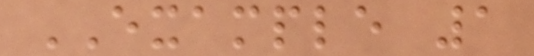EXAMPLE 1
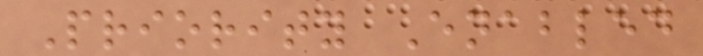Priority Enabled
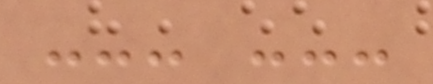--- ---
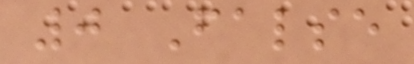0 False
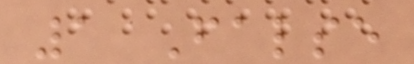1 False
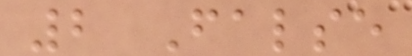2 False
